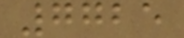7725
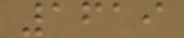1619
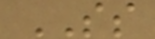SS
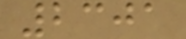2301
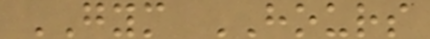GYM HOURS
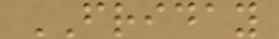FRIDAY
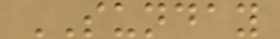SUNDAY
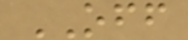OFF
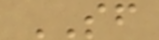SF
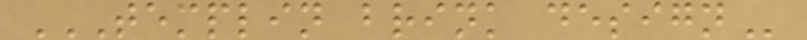TEMPLIN BRINK DESIGN
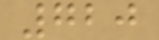720
